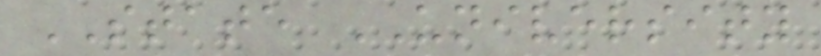STATE UNIVERSITY
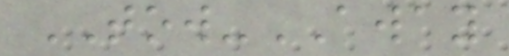TOW-AWAY
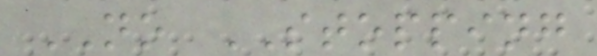NO STOPPING
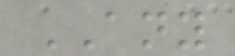ANY
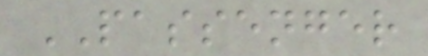PASSENGER
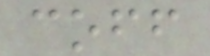coff
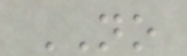NO
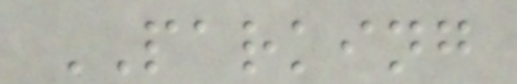PARKING
